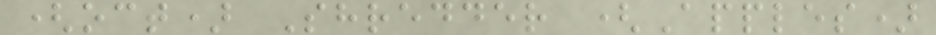(oct) Shredder (Apples)
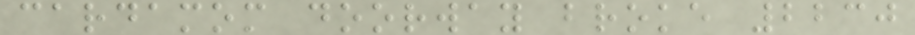cardamom doorway broke 2230
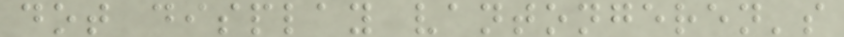dot display vantongeren's
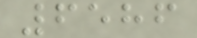6586
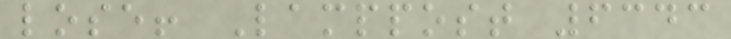lose! Lamppost 6343
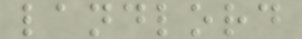landlord
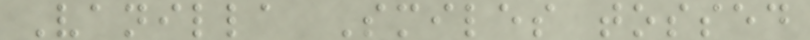Vanilla Smiles tossed
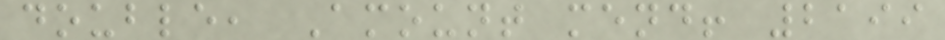double, Amount mend! 2199
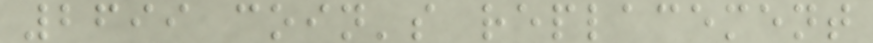2699 coin's replacement
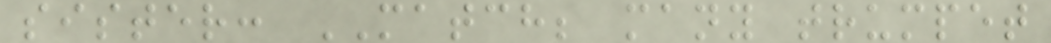sister: MATCH; many trumpet
